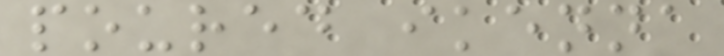poured ikenna
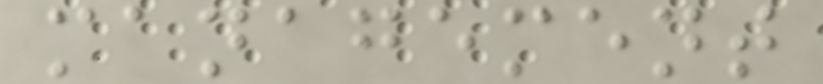management
